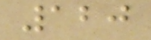120
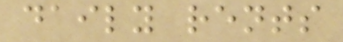daily rents
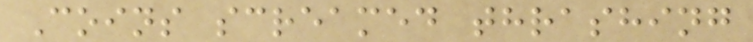Coins screamed thrashing
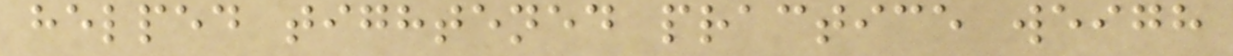helped tightened practice weigh
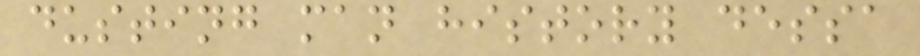dusting man history dessa
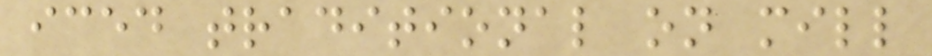iced traditional on mill
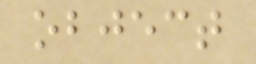object
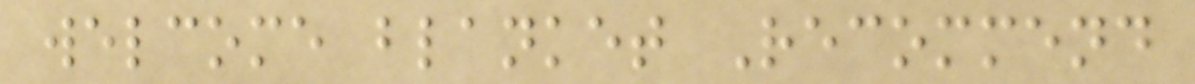welcome blanket Recommend
